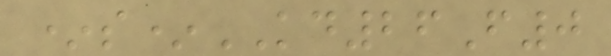*s*KD26F0
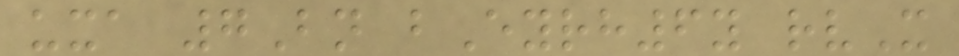uxa 7Bn bEyrh6y rvX
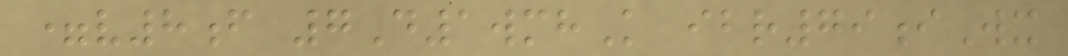=v8f 7D1wmhK ibr79iWx
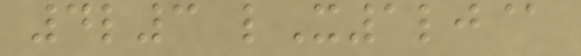4l3 lX1lj@
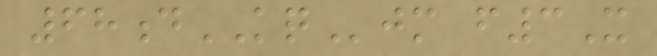68dKQjm f3X
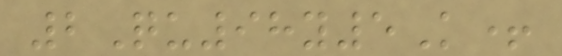2Qu98y5K+
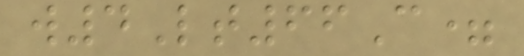w4Lt66C=
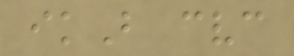ikB cvc
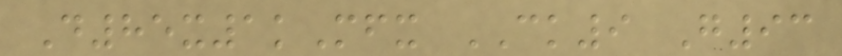D85x1kMfx CK9 G93
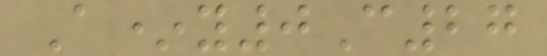A*y0C27
